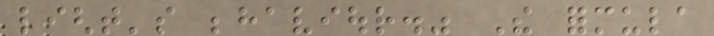light's behaviour." The formula
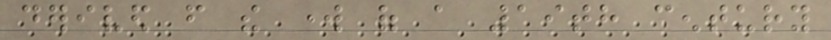derived from the work of a 19th century
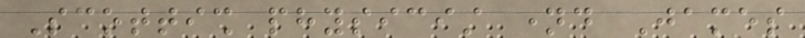Scottish physicist named James
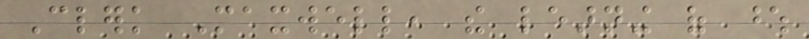Clerk Maxwell, the learning of whose
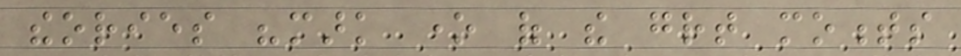theories "mark one of the great moments
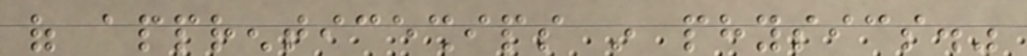of apprenticeships in physics."
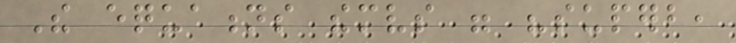The equations themselves were "superb,
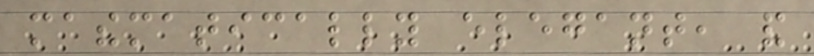mathematically elegant, and
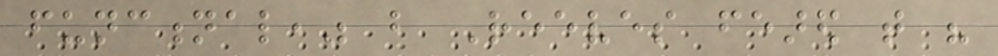functional," but Reeves feared that his
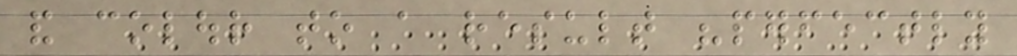and colour to a result "perfectly
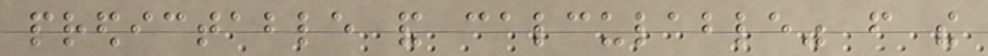predictable and calculable" from the
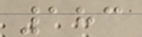183
